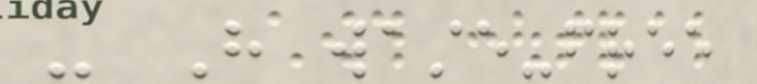- Have waste-free
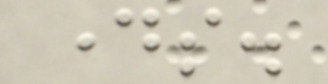days.
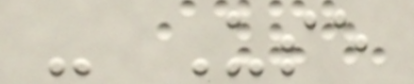- Use
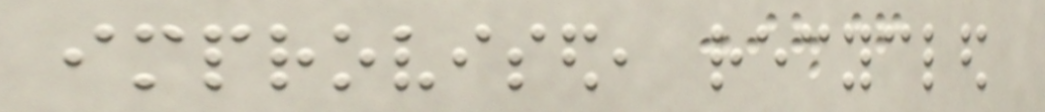improvised, recycled
